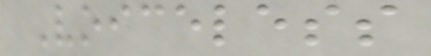Voiceless
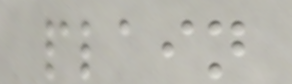plain
